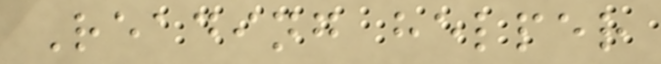Reading helper
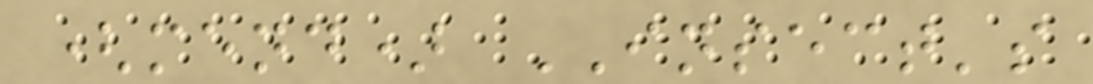(mend) INSECT's
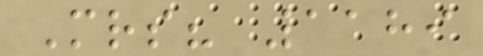Mrs? 1189
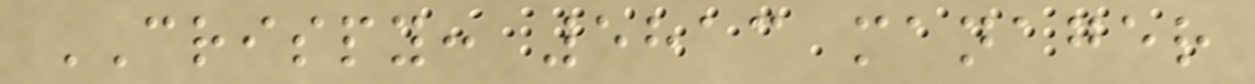CRISPY: 5813 manager
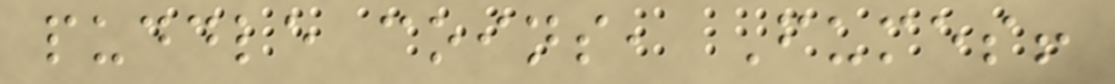puddle coins, Fumes!
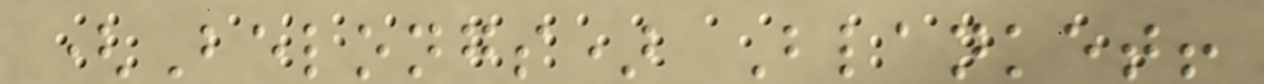(Belongs) Blanket!
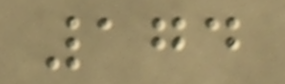174
